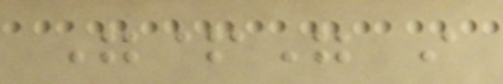"+" in
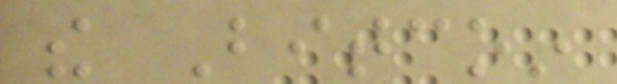the Bitcoin
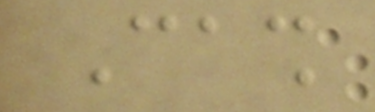Cash
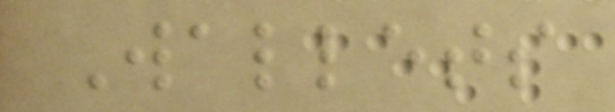Wallets
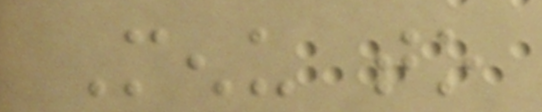Menu to
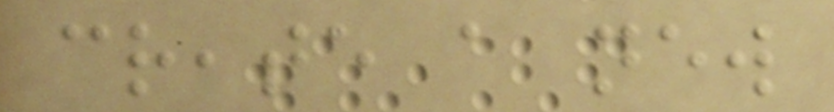create a new
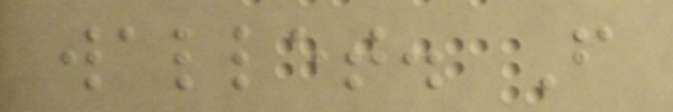wallet. From
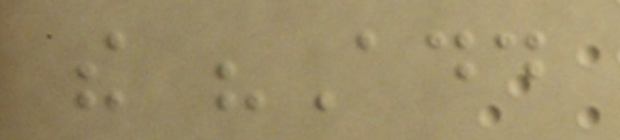the "Add
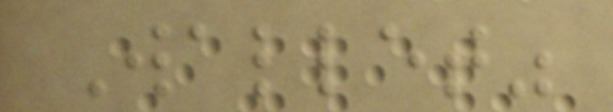Wallet"
